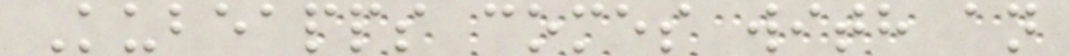Kubeapps comes with an
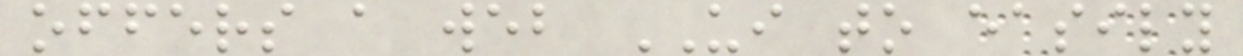offers a web UI to easily
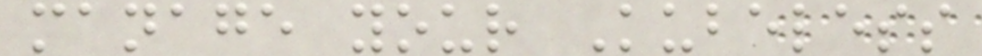manage your Kubeless
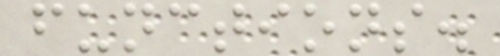functions.
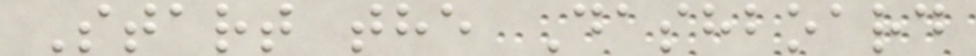Start the Dashboard
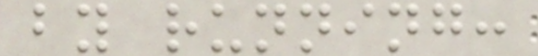by running:
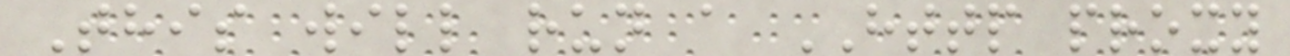This will run a HTTP proxy
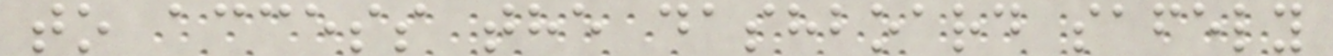to access the dashboard safely
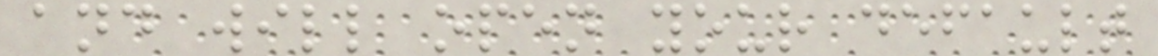and will open your default
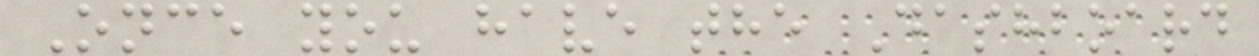Once you have the Dashboard
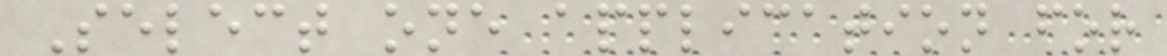Select one application for
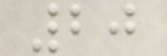20
